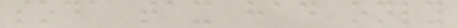soda tax had only
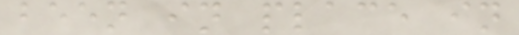been in place in
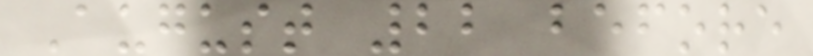August 22 before
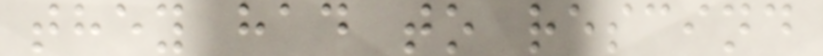they had to rescind
